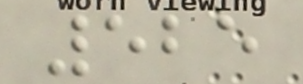525
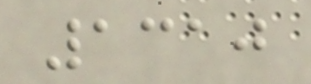1310
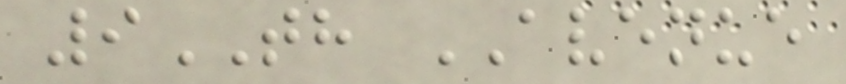9TH AVENUE
